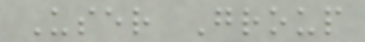User Group
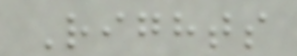Rights
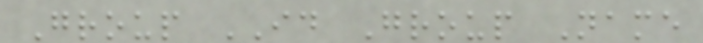Group ID Group Name
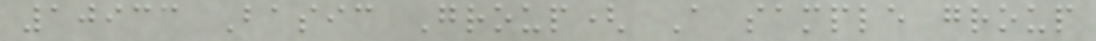10933 Basic Group( A sample group
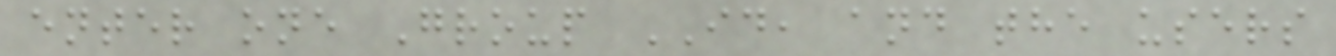enter one Group ID, and the users
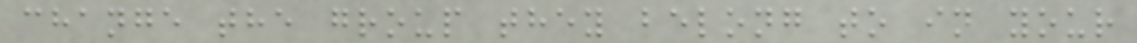change the group they belong to in your
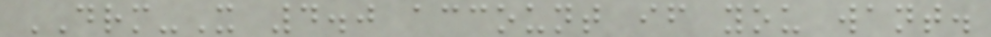DRM-X 4.0 account if you want.
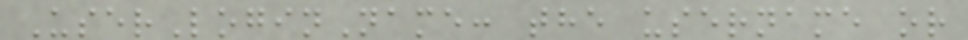UserLoginName: the username or
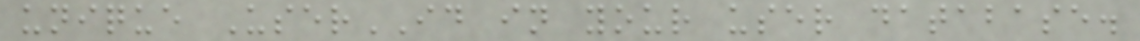unique UserID in your user database.
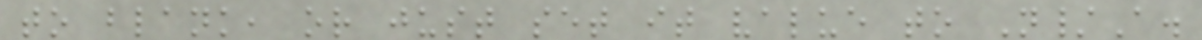to blank, or just set it value to N/A.
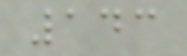143
